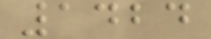1424
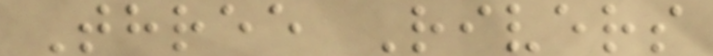Three Rivers
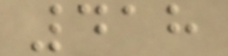418
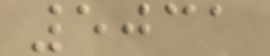5031
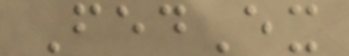FedEx
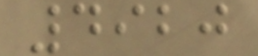4920
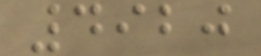4920
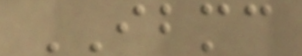IBMC
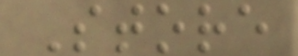Store
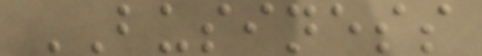BUSINESS
